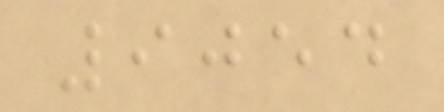9054
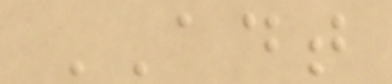ADT
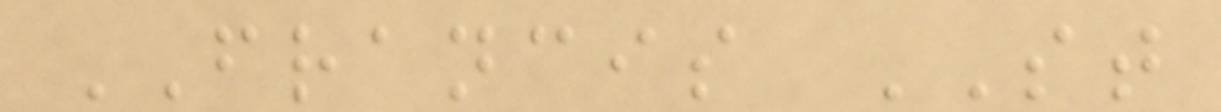FRANCIS ST
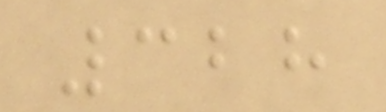328
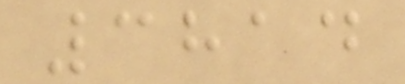3814
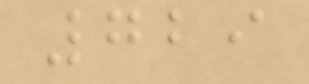729
